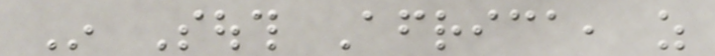In South Africa, as
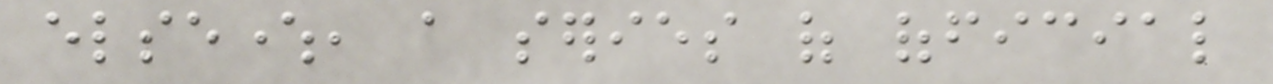elsewhere, a series of official
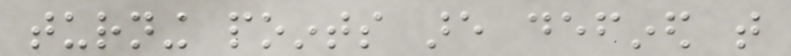turning points are defined that
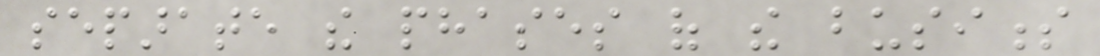separate the phases of the business
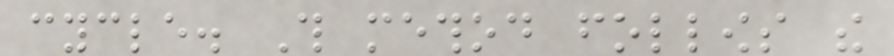cycle. This method follows the
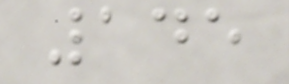145
